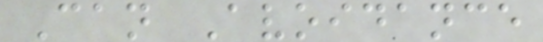Can Avoidance
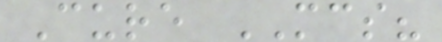Cure MCS?
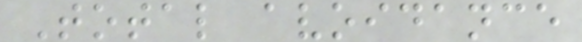Total avoidance
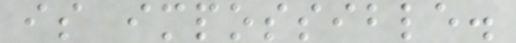is impossible.
